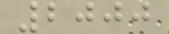2000
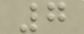7
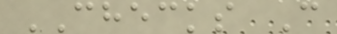CHECKS C
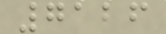7126
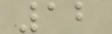12
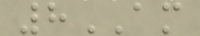8AM
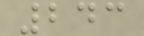243
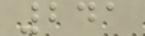241
